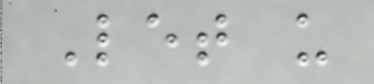Let us
